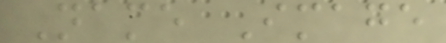Name Image
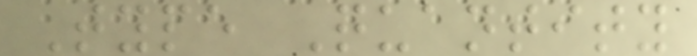Type Quantity
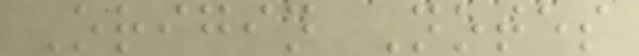Origin Notes
